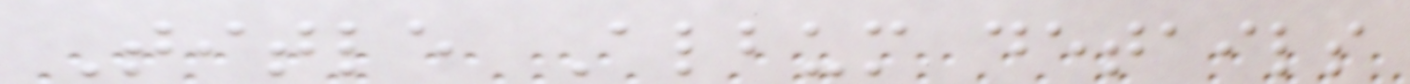Title Album details
